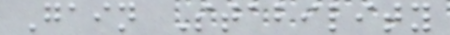Gain Stability
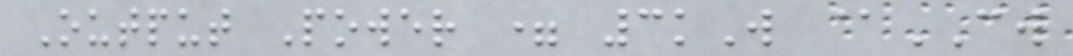Output Power = 3kW @CW
